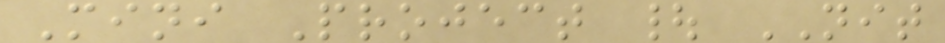Mini Project | NIT
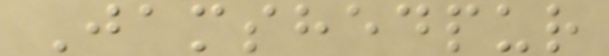Jamshedpur
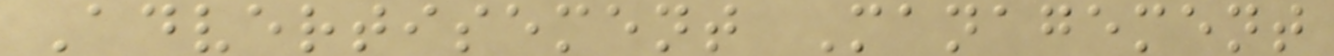Advertisement Management
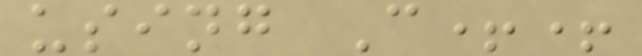using C++
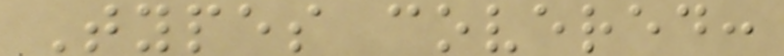Types covered:
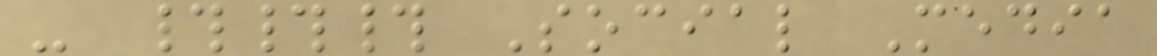- ### Social Media
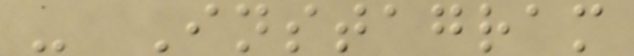- Instagram
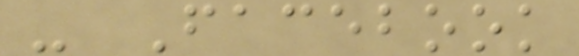- Facebook
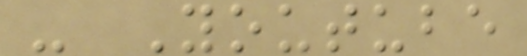- Youtube
